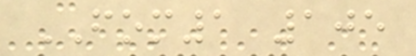FOM1 105
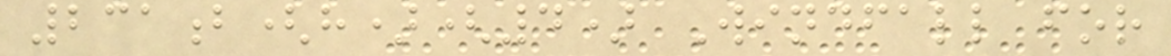231b(h)(4) Windfall for
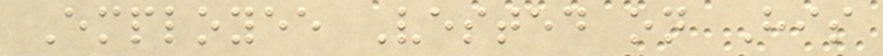Employee Vested on His
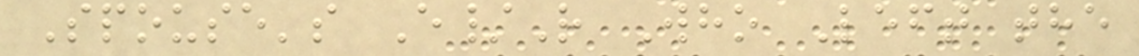Spouse's E/R Who Left the
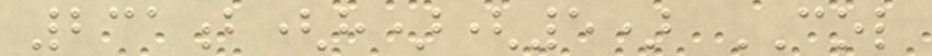231b(h)(5) COL
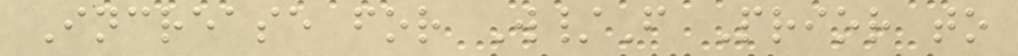Increase for W/F Prior to
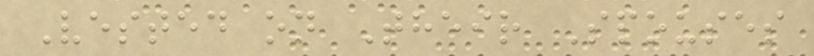Vested on Their Spouses
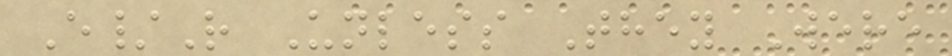E/R Unless They Were
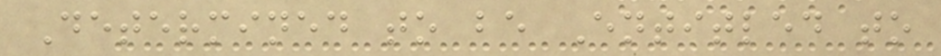Determined to be Entitled to
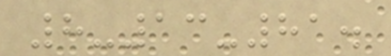8-13-81.
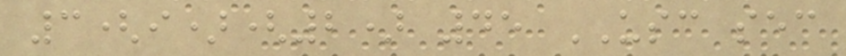3(i)(2) 45 USC sec
